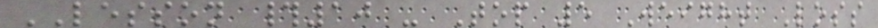LESSON #10 - Top 5 Weight Loss
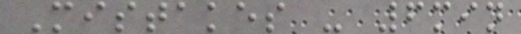Mistakes - 6min
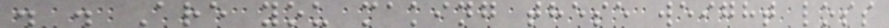. . Are you making these weight loss
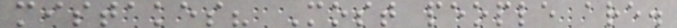mistakes? Most people are.
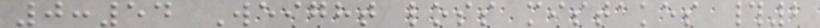0:54 Weight loss mistakes #2
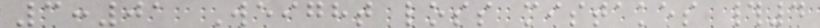3:01 Weight loss mistakes #4
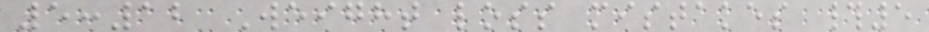5:12 Weight loss mistakes #5
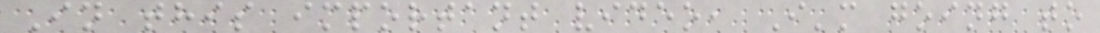In this important video, I'm going to
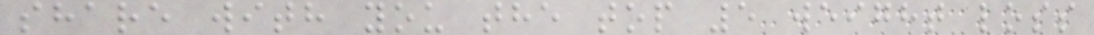share with you the top 5 weight loss
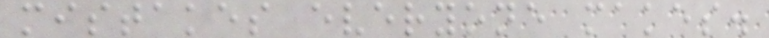mistakes everyone makes.
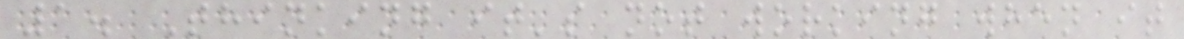1. Thinking it's not working when it
